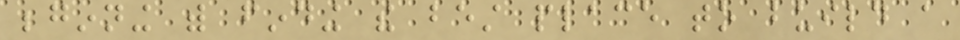beginning with finding the best place to build a
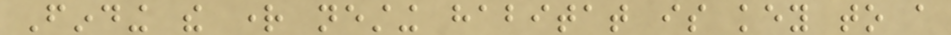Finding the right nesting habitat is key to a
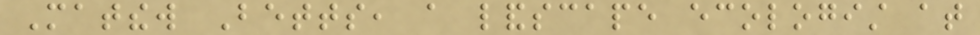Matthew Betts, a landscape ecologist at
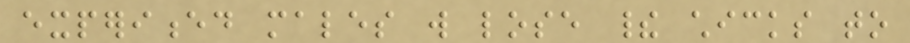experienced males will lose their chicks to
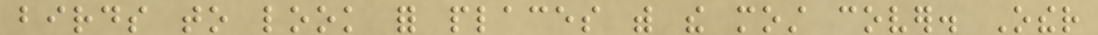birds to look for places with the most cover. Other
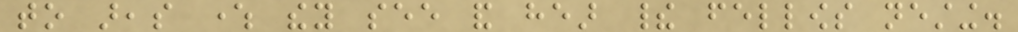to areas where they see and hear their fellows nesting.
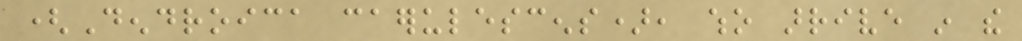(Dendroica caerulescens), who arrive in the
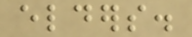elders.
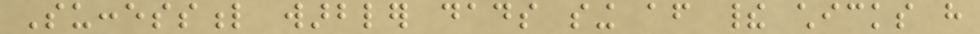Successful warbler dads sing after their chicks have
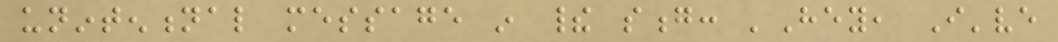unintentional message in their song: 'Hey, I've
